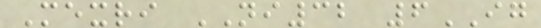Mexri NI32 6IG
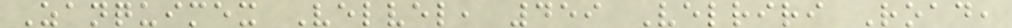Zanquimex Velvel, 459 Velriri Road,
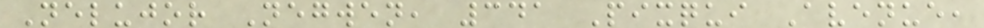Nelujor Negwen, 341 Pixqui Avenue,
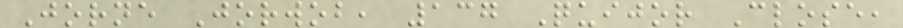Jorne Jorwob, 137 Quijor Close,
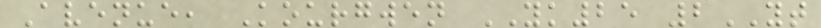Avenue, Kourgwen YK25 2YT
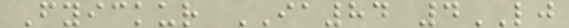Fyickur IA84 4LJ
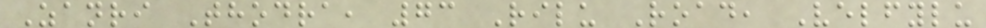Zanri Thodra, 73 Rilu Road, Velfylu
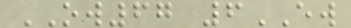OW67 6EW
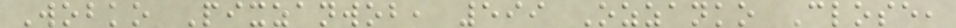Wobko Pixzanwob, 599 Ozzanko Close,
